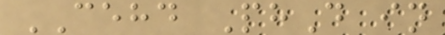CEHD PhD in
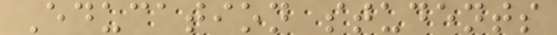Education students
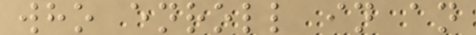who enroll in an
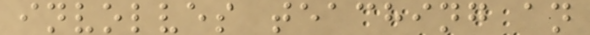involves teaching an
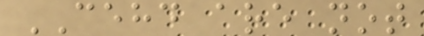CEHD are not
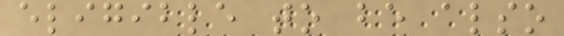eligible to be also
